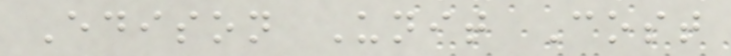Edison Unit Cost
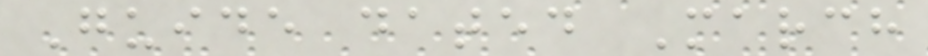Guide dated March
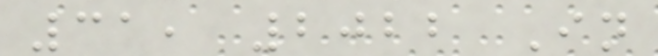31, 2022 In
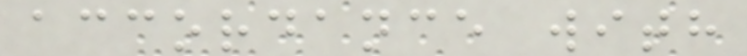accordance with
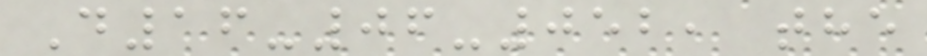D16-06-052, the
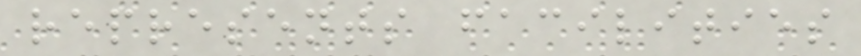represents facilities
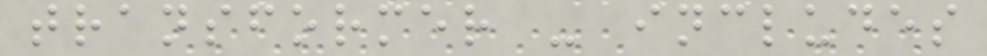transformer - includes
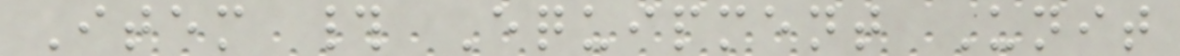Item # Equipment Unit
